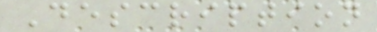Description
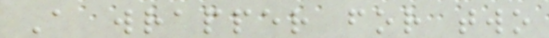A wrapper for two
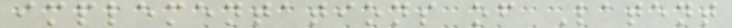implementations of Latent
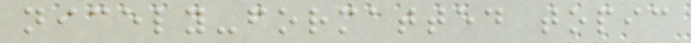nicely-formatted topic
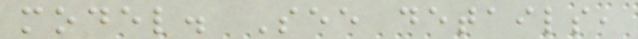model. See details,
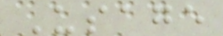Usage
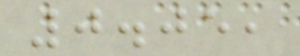0.05,
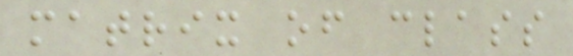matrix of class
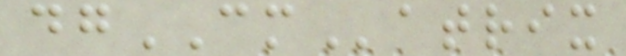dgCMatrix
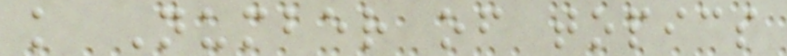k Number of topics
